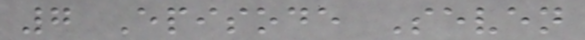7 Episode Seven
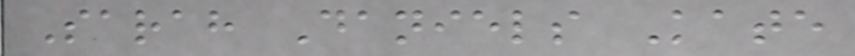Sarah Daniels Kate
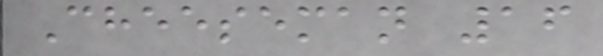Cheeseman 16
